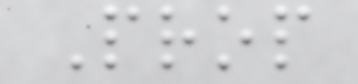Prop
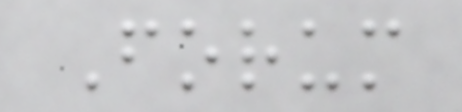Forum
